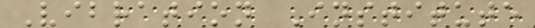Vibration Institute
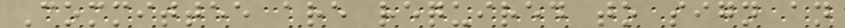Committee are required to sign an
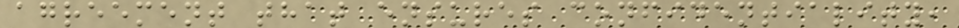agreement that ensures confidentiality,
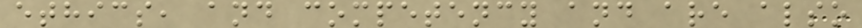ethics, and competency and are also
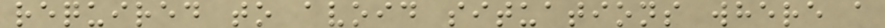required to avoid situations where a
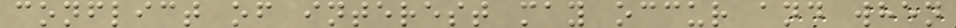conflict of interest may occur and when
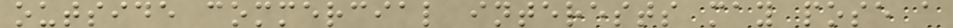outside commercial interests may pose a
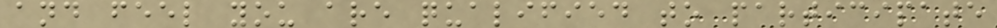and feel you are qualified to participate
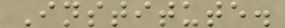Institute.
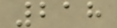218
